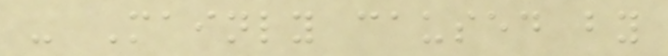- Mainly caused by
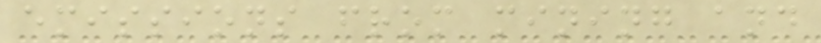emissions from mining and
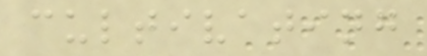cultivating
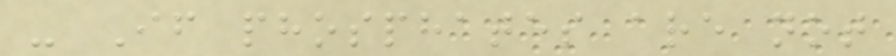- If phosphates are not
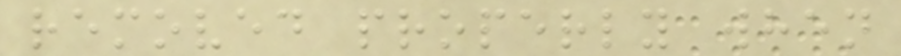removed properly when
